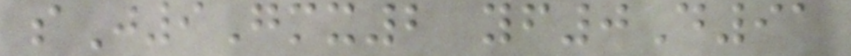sJ9Gmx2 yf0D91
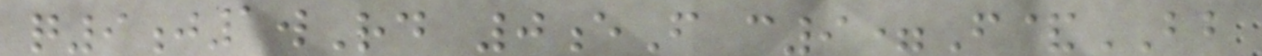q9j1wRd 0eF c9=F&BB
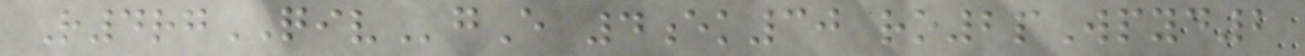R4rgQIVgE 4ek30 ro2pWpyd2
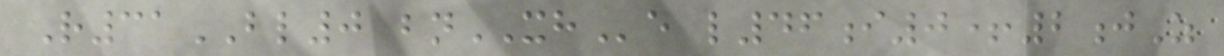R31BL0 bnXHe l46i0+2jZ
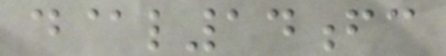d@l14fc
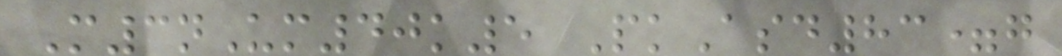M3nUm40k5 PkAsd83=g
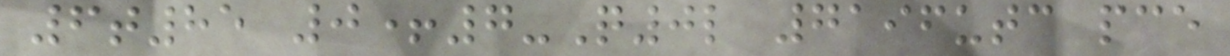6t85 0+7-Q0l 7196utc pce
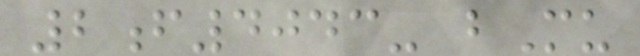2f4043- bMu
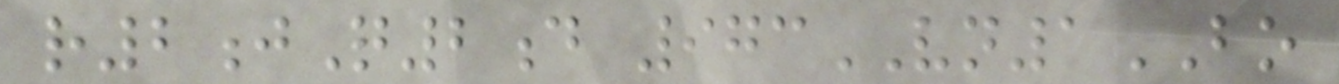r2jQ2d 973VN1BO
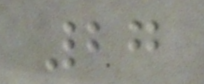27
